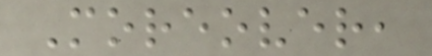Moreover,
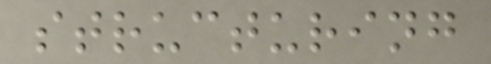structuring
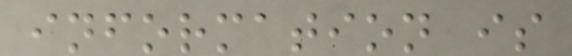information is
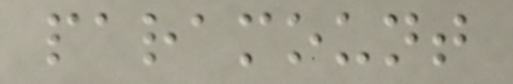paramount
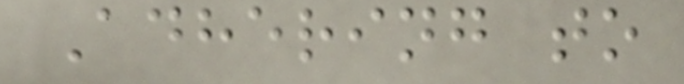Adhering to
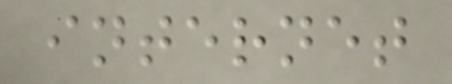internet
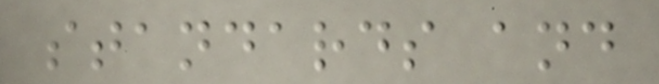standards and
